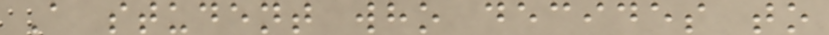A student who decides to
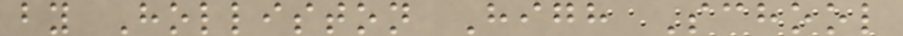by Holliston High School
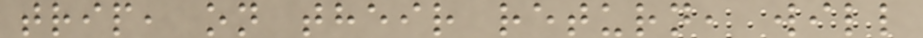trip, on their return, will
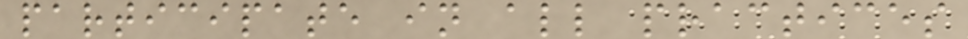participate in all practices
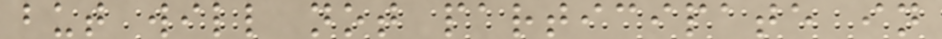but will not participate in
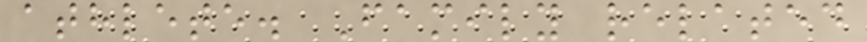athlete. Family related
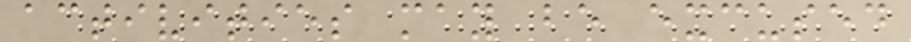activities may be excused
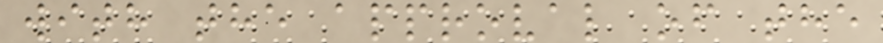with the approval of the
